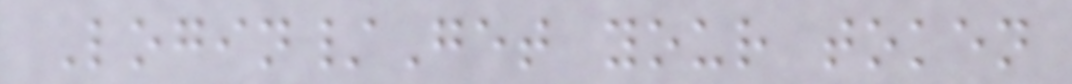Login/Get your token
